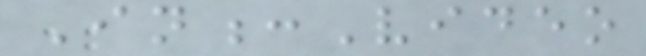In:Video
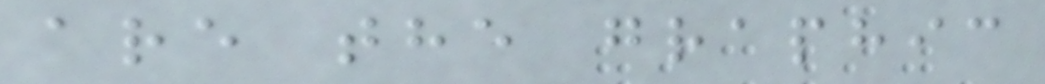are the graphic
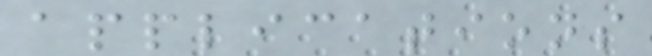applications
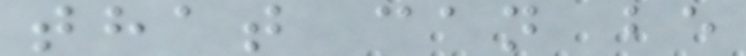that can be
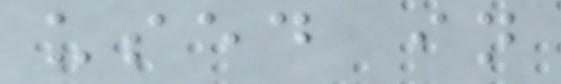used in
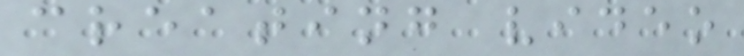creating video
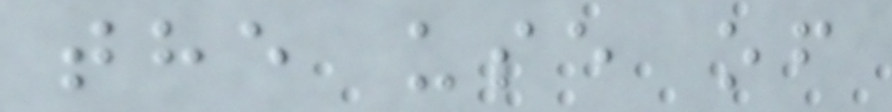the use of
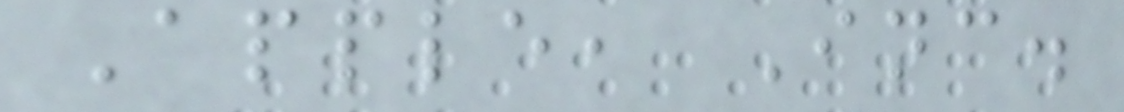Apple, Inc.
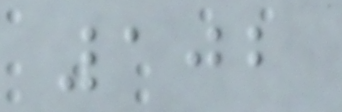102
